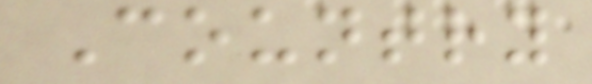Country
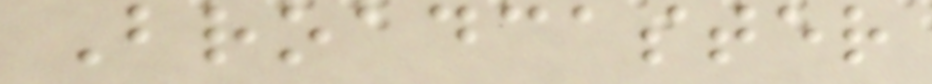Broadcaster
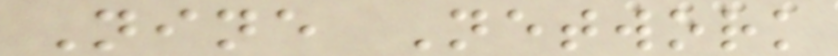Nine Network
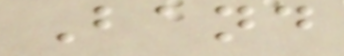Band
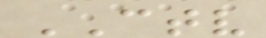CTV
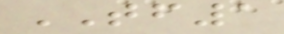TF1
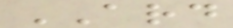ARD
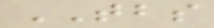TBS
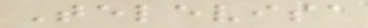Televisa
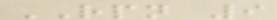RPN 9
